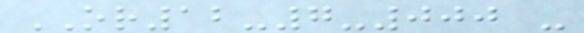OR12-7-000 -
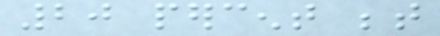20 percent between
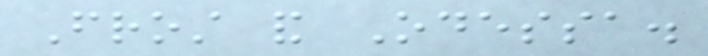Frost and Odessa.
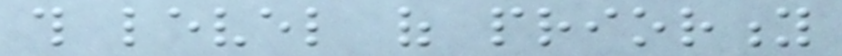this level of priority
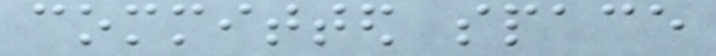committed space
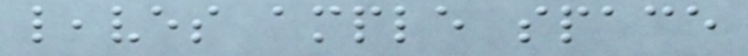leaves ample space
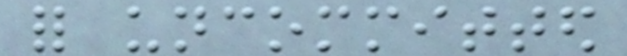for uncommitted
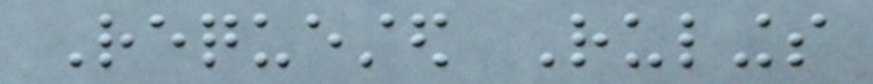Requested Rulings
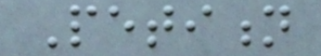Petition
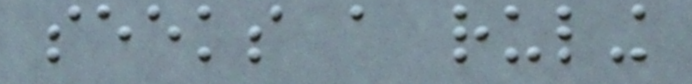seeks a ruling
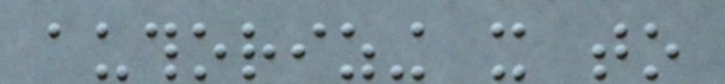authorizing it to
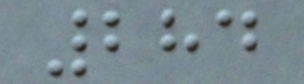284
